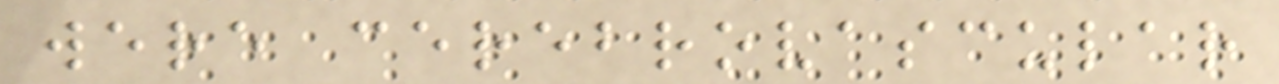were cerebrovascular
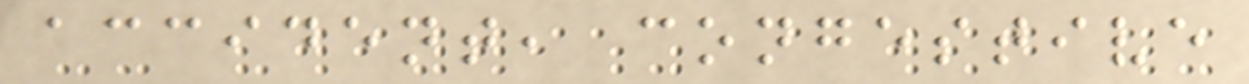accident, congestive
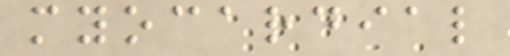myocardial
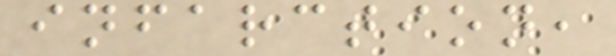infarction,
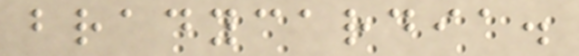bradycardia.
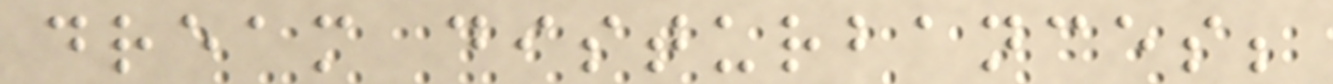dream disturbances;
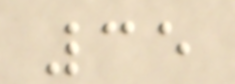35
